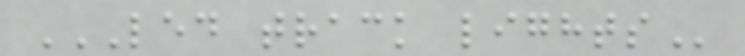LED TRACK LIGHTS
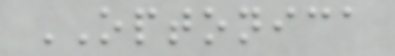OPTONICA
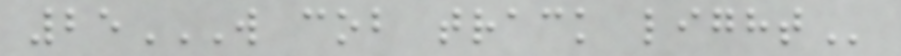25W COB TRACK LIGHT
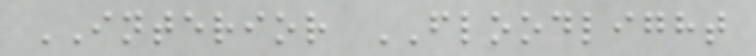INTERIOR FLOODLIGHT
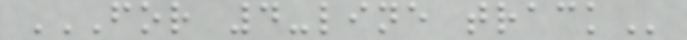FOR 4-LINE TRACK
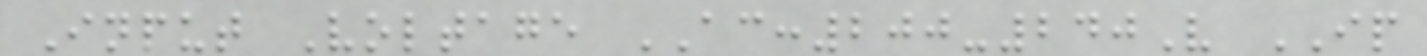Input Voltage AC:200-240V IP
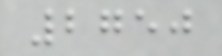2750
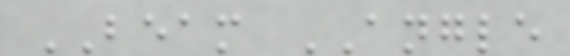BEAM ANGLE
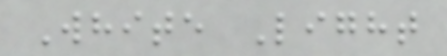White Light
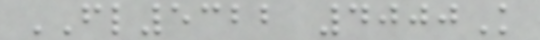FL5322 4000K
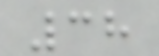38
